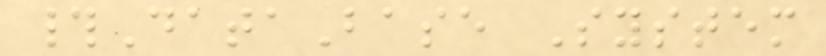#DataBase System
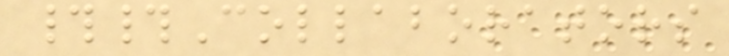##Collaborators
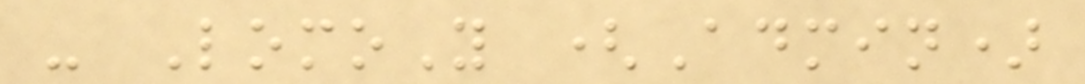- LomoY (Admin)
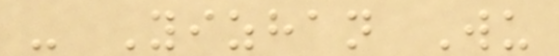- Yizhan Wu
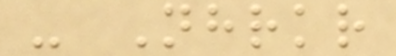- Nhrkr
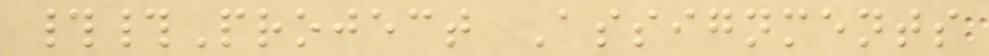##Project Assignments
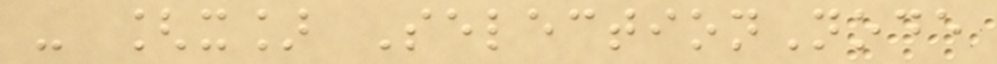- [x] SelectionNode
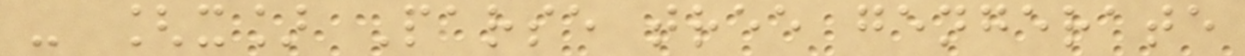- [x] Parse tree gengerate
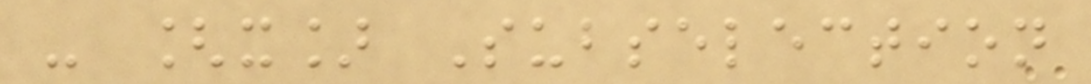- [x] Subselection
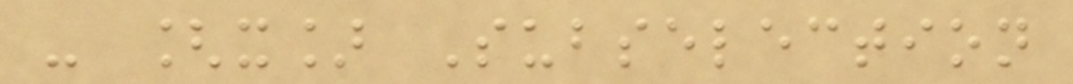- [x] Subselection
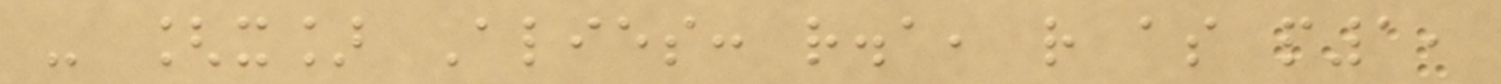- [x] Alies: r.a, r as p1,
